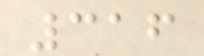316
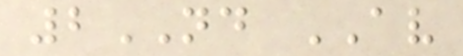2ND AV
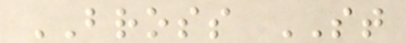BROSS ST
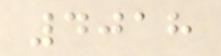4018
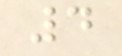4
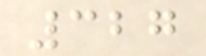327
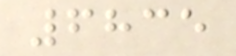6835
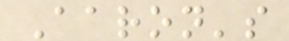Aaron's
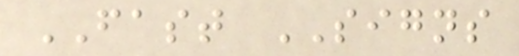FAST SIGNS
